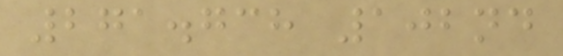271.738 102nd
